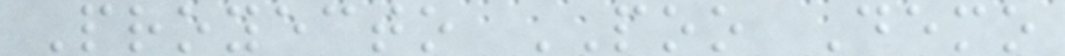Proyecto POO Demo
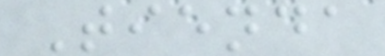Tienda
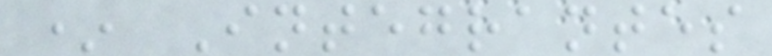* Integrantes
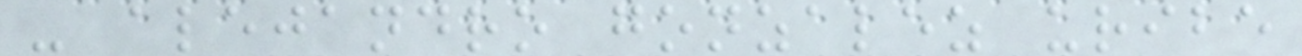- alejandro gonzalez uribe
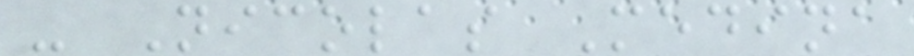- Nicolas Medina
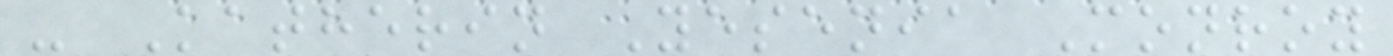- Katherin Yesenia Monroy
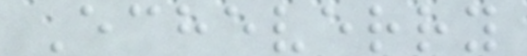Echeverry
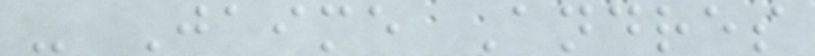- Jaime Andres
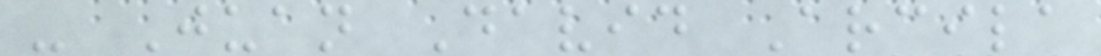- Juan David Arcila
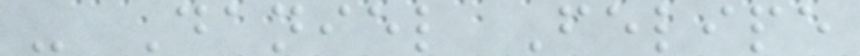- Daniel Felipe
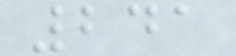241
